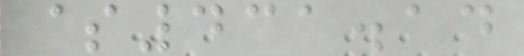$431.14
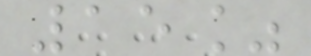15%
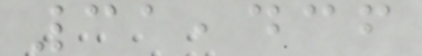31,436
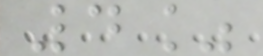4%
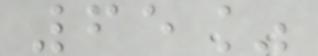65%
